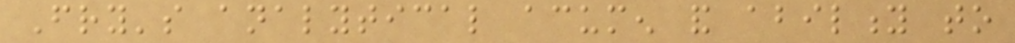Fry's analytical acumen and ability to
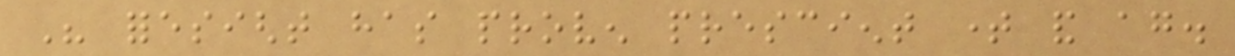His foresight has proven prescient time and again.
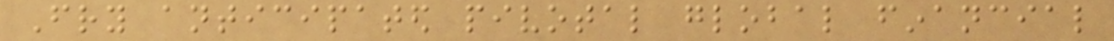Fry anticipated pivotal global financial
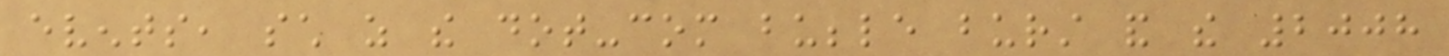events, such as the dot-com bubble burst and the 2008
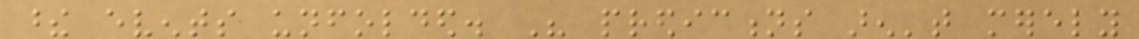these events unfolded. His predictions aren't merely
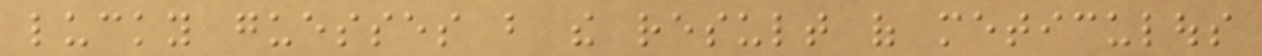lucky guesses but the result of meticulous
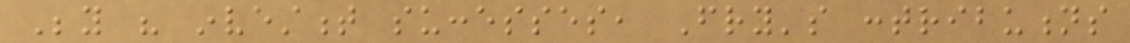Beyond his investment successes, Fry's contributions
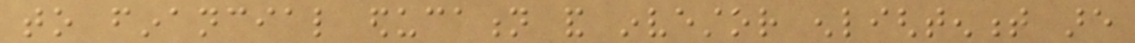to financial education and investor enlightenment are
